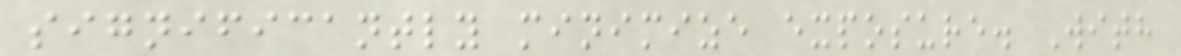significantly minimize exposure. With
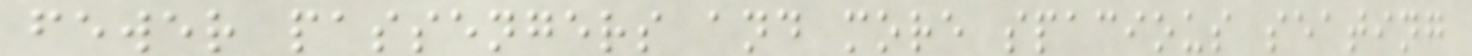fewer passengers and more spacious seating
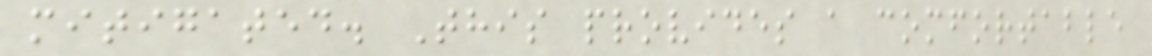mitigated. This provides a comfortable
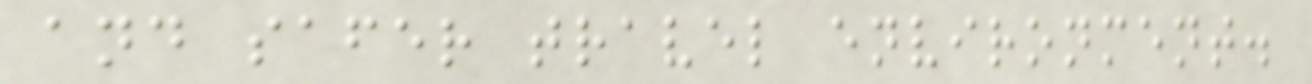and safer travel environment.
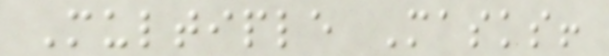Multiple Masks!
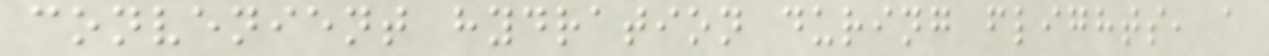convenient hydration during flights, a
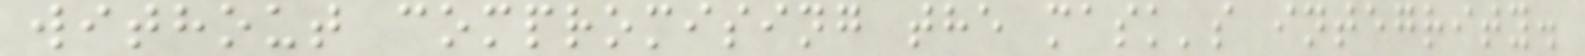without compromising the mask's integrity.
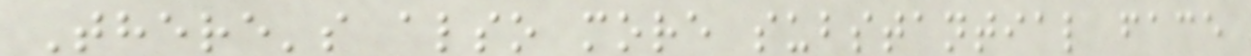There's also more substantial face
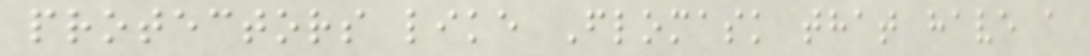protectors like Flomask that have a
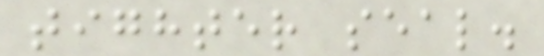tighter seal.
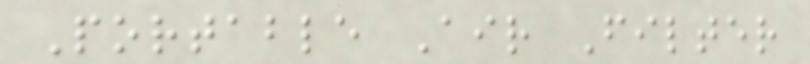Portable Air Filter
